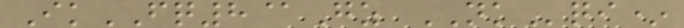IkFQ8@Gz NKqi*
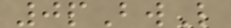0pBwL
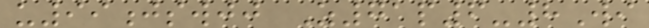u99jswjj Z71p6-8Wi
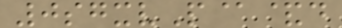0sgxvP@&d
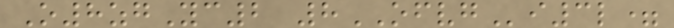O8zgYc2 8OFVGi3l=
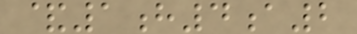&1h4a2
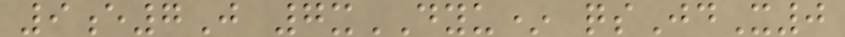9e7J 7xDYU* qsJdX0
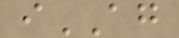iAG
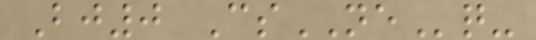Bj0 CsNEq-
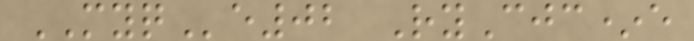MYQe02 RyCjc*e
